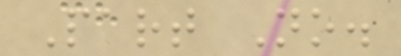Part No.
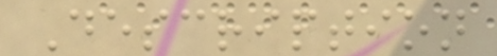Description
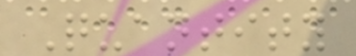Quantity
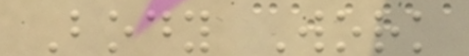Body Work
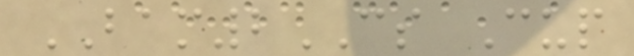BAM2CS Cup
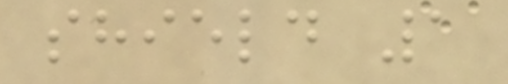shield 1
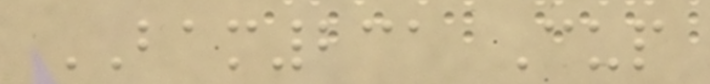BAM231 Cup
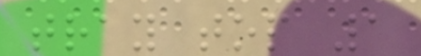tray top 1
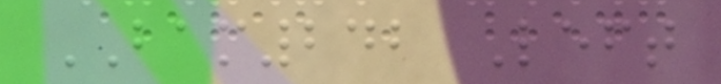BAM242 Left
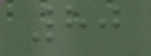80
